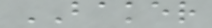BAKER
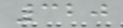320
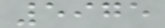5975
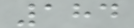184
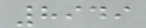8949
